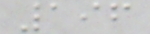196
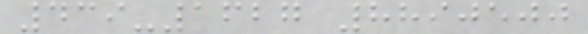439-1627 8890500
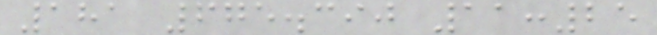181 675.390 11:25
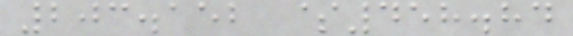203.152 $458.84
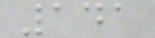141
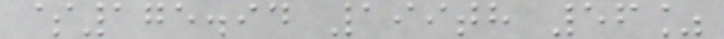$175.94 199th 56%
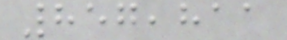857,811
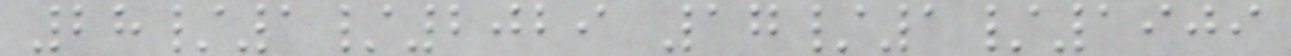28/1/2029 17/1/1909
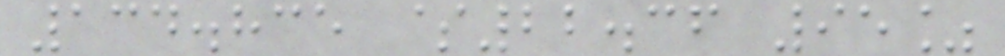134.835 $22.36 95%
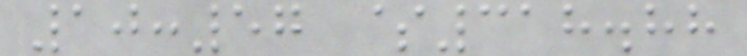10:57 $318.88
